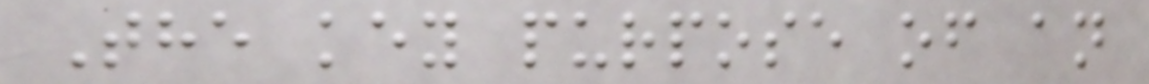The key purpose of an
